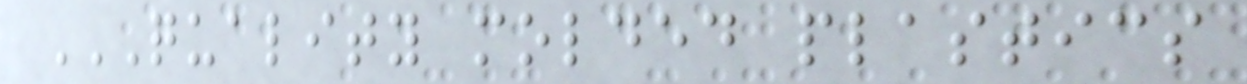QUALITY MOLDED PLASTICS
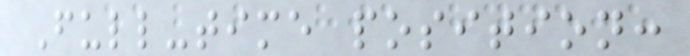Full-time position:
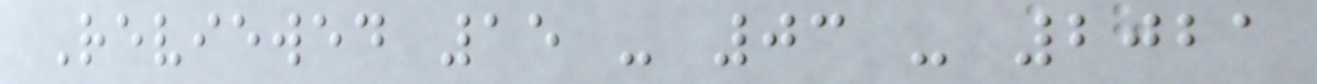Reviewed 15 - 03 - 2021
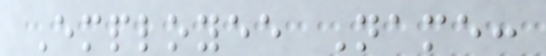Employee Name:
